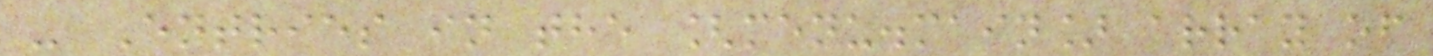- Entries in the [menu.main] array of
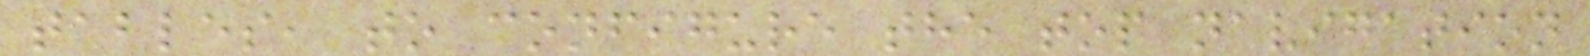tables, to configure the top navigation
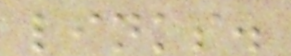links.
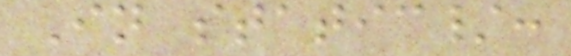In static/:
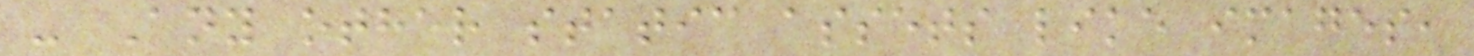- Any other static assets like images,
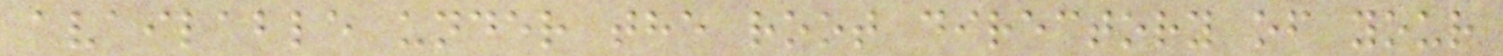available under the root directory of your
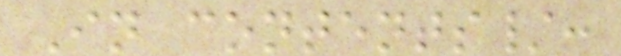In contents/:
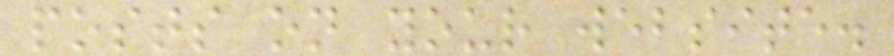posts on your website.
